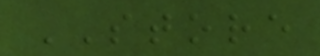STORE
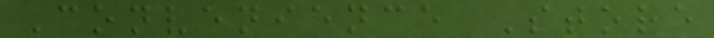Convenience Store
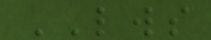LWS
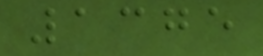1375
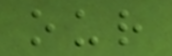our
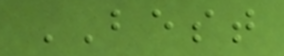BEST
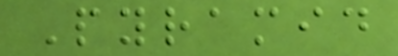Pyramid
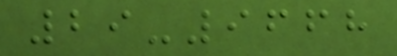29-9668
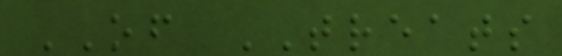OF TREATS
